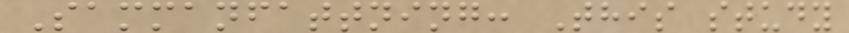Sammanfattning: This study
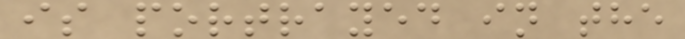is portrayed in the
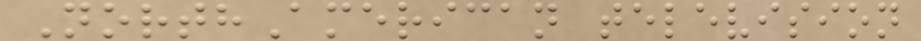NorthAmerican television
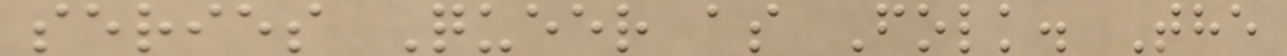series Queer as Folk. The
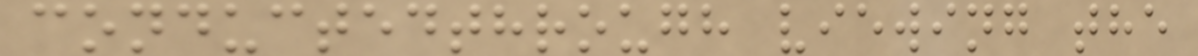conductedthrough viewing the
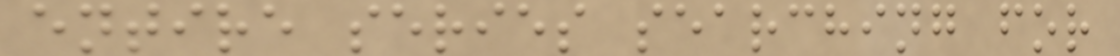entire series searching for
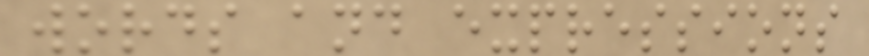words and expressions
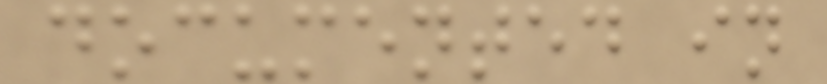documented in
